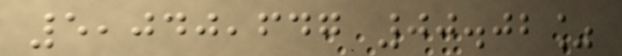5,040,647 00.02%
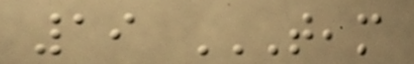19 TEAM
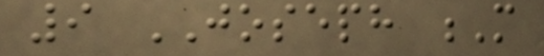9 JOSEPH M
